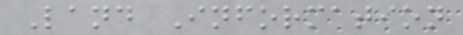Land Information
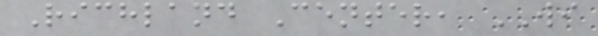Richland Center, WI
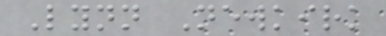Lynn Newkirk
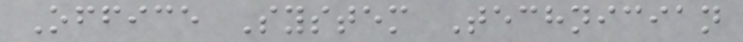Office System Technician
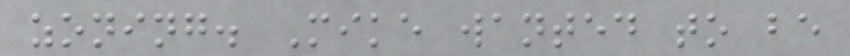zoning. Mike wanted to be
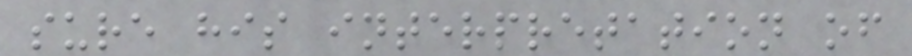sure his interpretation of
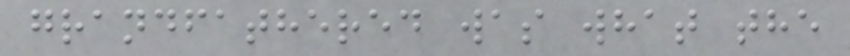grandfathered was what the
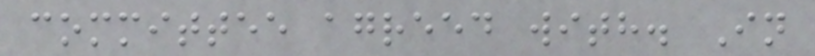committee agreed with. In
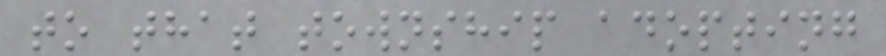to that township adopting
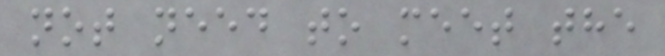not need to meet the
